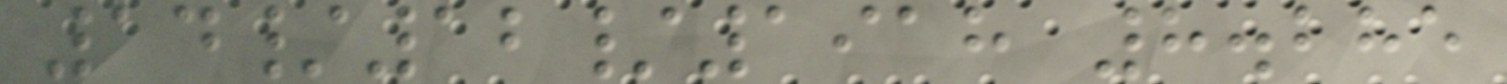14/12/1918 8.285
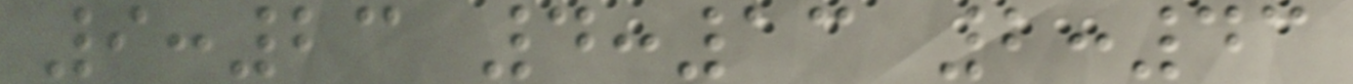9:23 4:13 2:43
